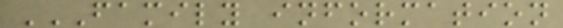FAMILY INFORMATION
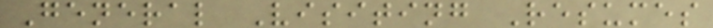General Visiting Resumes
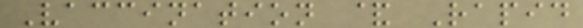Vaccination & Rapid
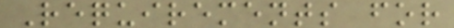Requirements for
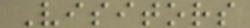Visitors
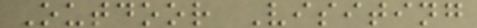Outdoor Visiting
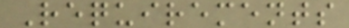Requirements
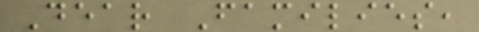Dear Families,
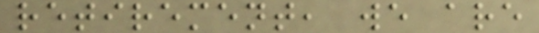retirement, we are
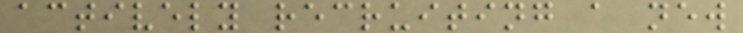actively recruiting a new
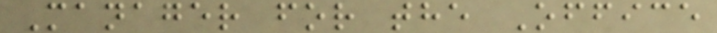Manager for the Office
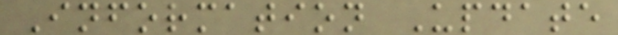Information Update
